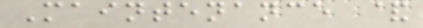Maintenance &
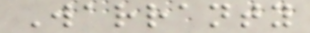Warranty
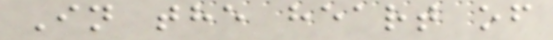In the heart of
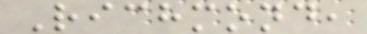Richmond,
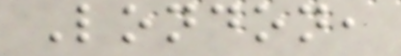London,
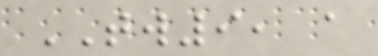TW9, a
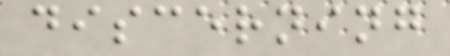discerning
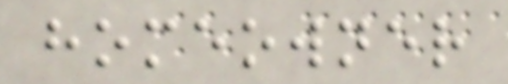homeowner
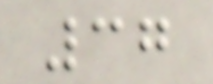37
